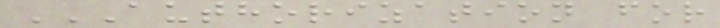AUTHORIZATION FOR
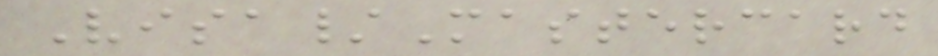Visa/Mastercard
